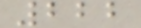222
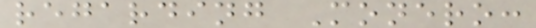regarding Monero:
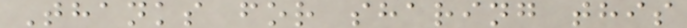Thanks for sharing this
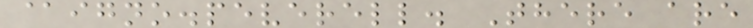@igno.peverell. There are
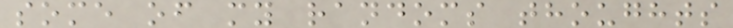some of my randoms thoughts
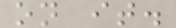on it.
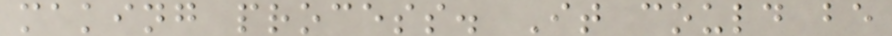making process. It could be
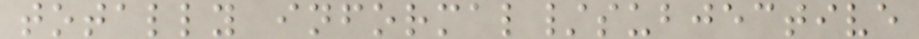totally informal/subjective
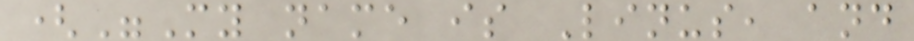("My name is Linus, and
